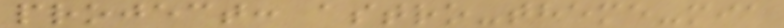project: astro-theme-mia
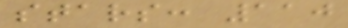stars: 110
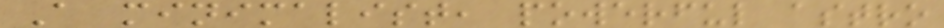A minimalist, powerful astro
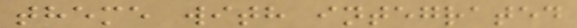theme with integrated
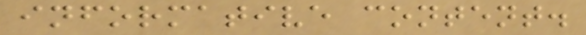informative content.
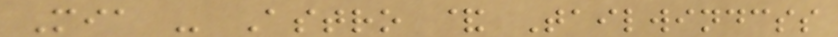Mia - Astro & Tailwindcss
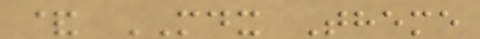& MDX Theme
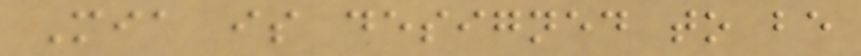Mia is designed to be
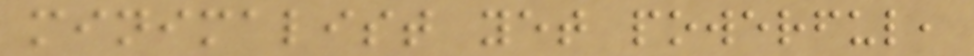minimalist yet powerful,
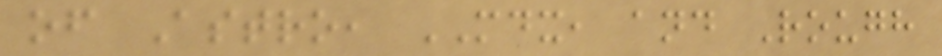of Astro, MDX, and Rough
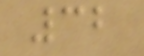32
